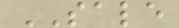SALE
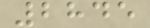2845
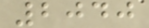2040
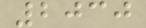2030
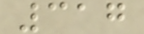317
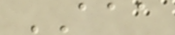AAA
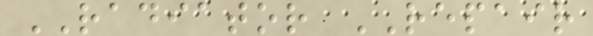RADIATOR REPAIR
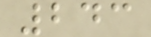243
